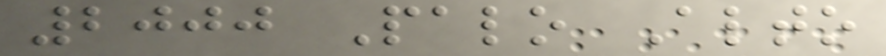2000 Palo Alto
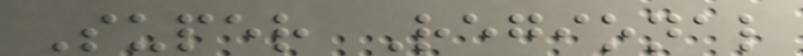Super Regional
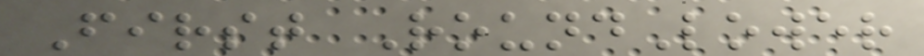First RoundLower
